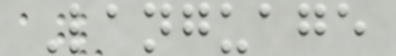Language
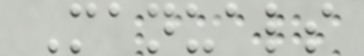Manuals
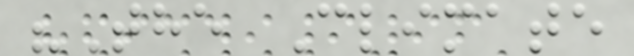"The Climate
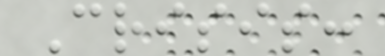Crisis:
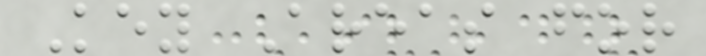Key Areas for
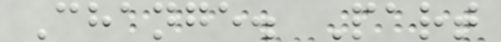Change. Part
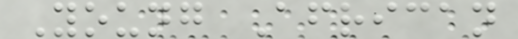Young African
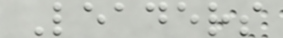Leaders
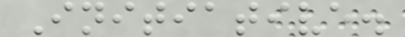Initiative.
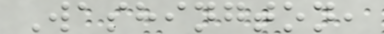Washington,
